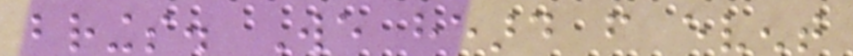brings. We heard from event
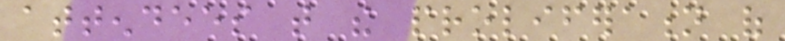attendees that the proliferation of
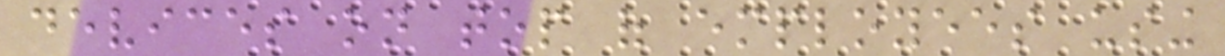devices on top of employees using
